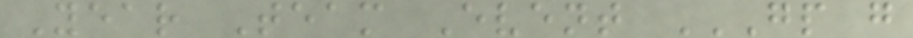Year Team Event GP G
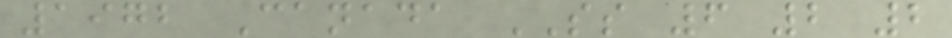1972 Canada SS 6 2 2
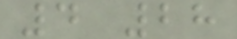4 28
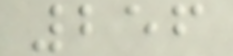256
